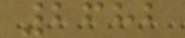2682
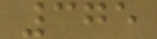375
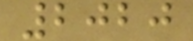2020
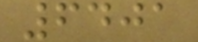6401
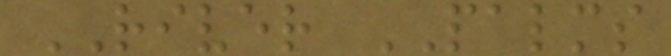RIVER PALMS
